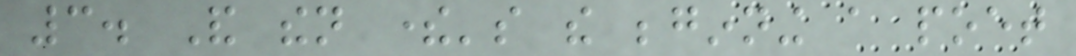3. And then there's the beginning a poet
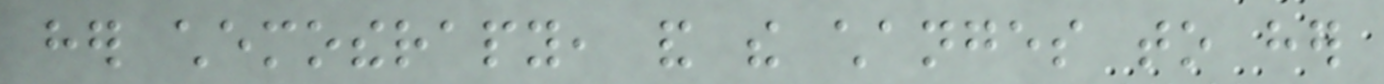her chemotherapy, and the changes to her
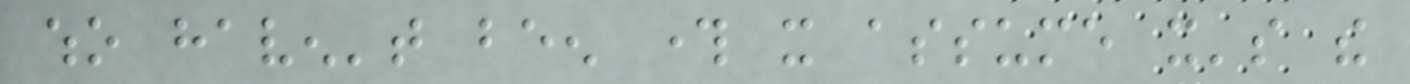who haven't been through it assume it's the
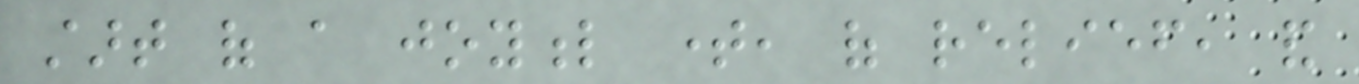start of a joyful time, of relief, and
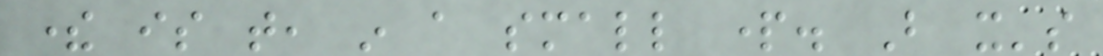there is that, in a small part. But it's
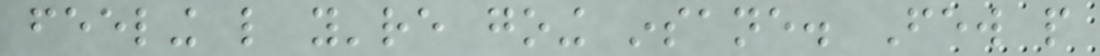feeling like you're going insane. Few people
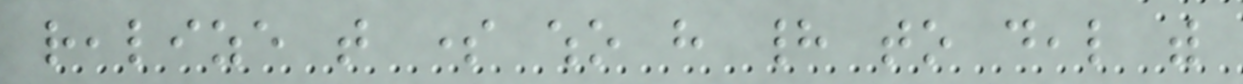realize that some who have had to deal with
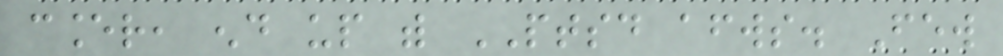cancer, end up with PTSD afterwards. Few
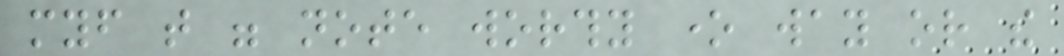myself that were note worthy one way or the
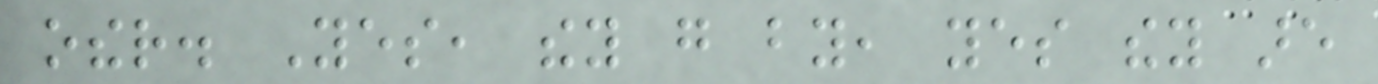other. Yes, they go by, yes they are
